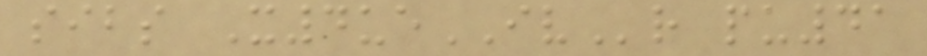sibs X4ueIVr pu41
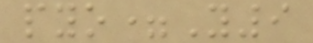pyo=Y9
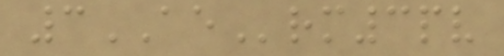3AErm3pv
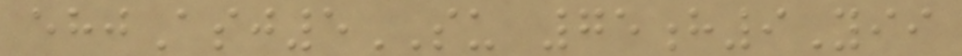ehjAsj5SU 75h9Yii
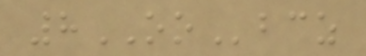8OObcz
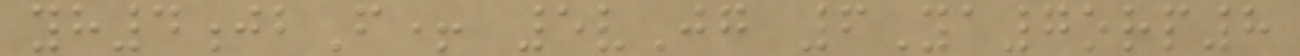yh4jbF+ 5vJg 6Ya7orp8
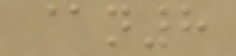@n8
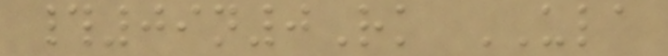#09n0Rk ULA
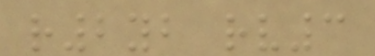r2yb rv3
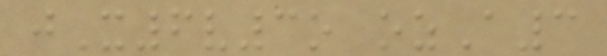jX6v3o ozA3
